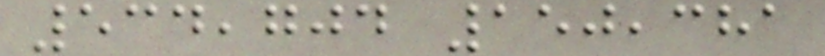534,704 150,381
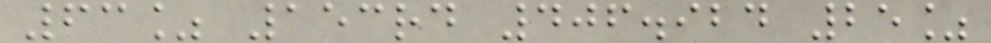63% 153rd 406.924 25%
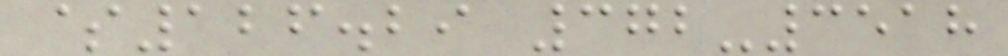$126.29 372-3518
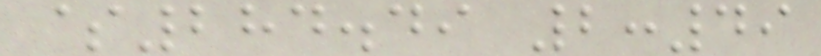$284.49 2:49
